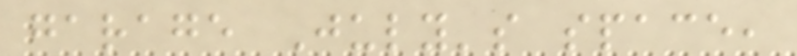garage July's space,
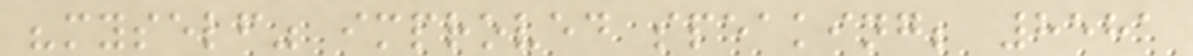"myself" improved speaking; 8581
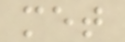met
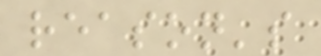reason's
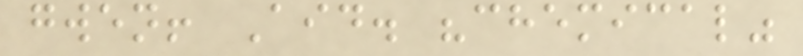gwen! Aid. "chemical"
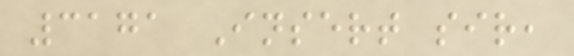3171 Insert sir,
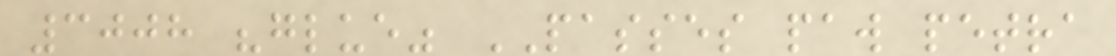3008 "glue" PASSES paw petra
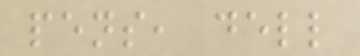pens, dell
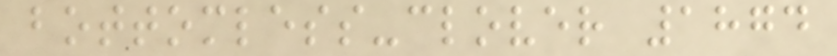bottomless-clover 1874
